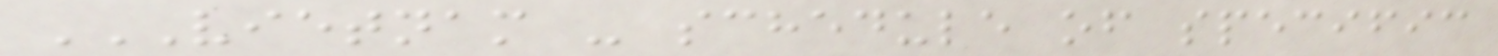VIETNAM - SCHEDULE OF SPECIFIC
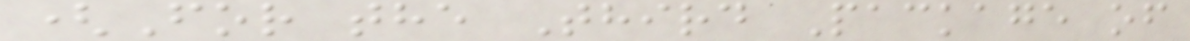(For the Third Package of
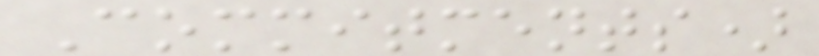Commitments)
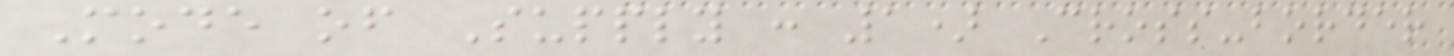Mode of Supply : 1) Cross-border
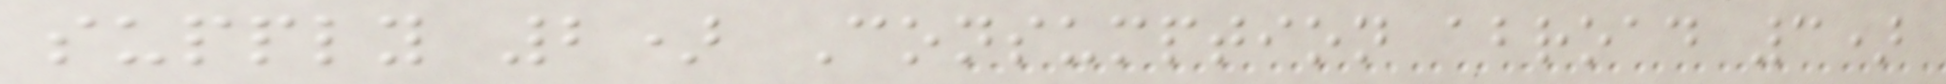supply 2) Consumption abroad 3)
